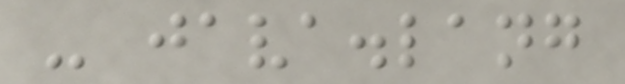- java.lang
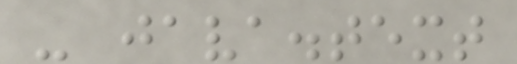- java.text
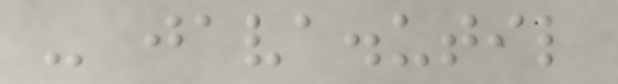- java.util
